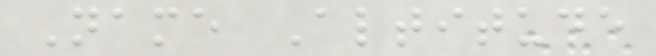Name Altitude
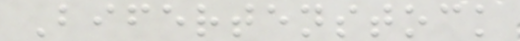Bifertenstock
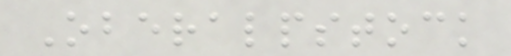Oberalpstock
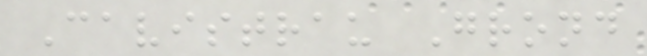Cavistrau Grond
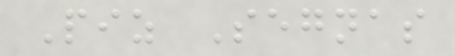Piz Segnas
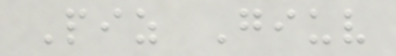Piz Giuv
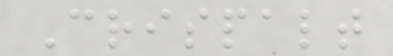Crispalt
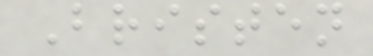Bristen
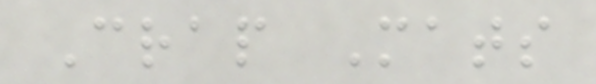Crap Mats
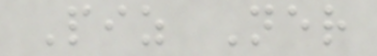Piz Ner
